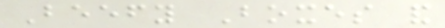Beefy Boxes and
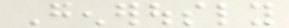Generously
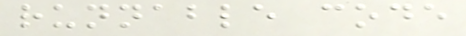runnable code
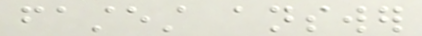fastest answer
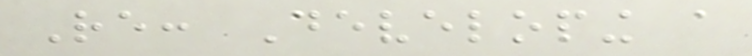Re: Developing a
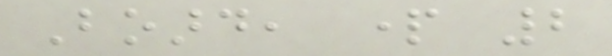Board, part 2
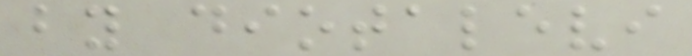by diotalevi
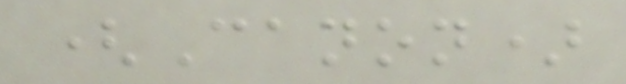(Canon)
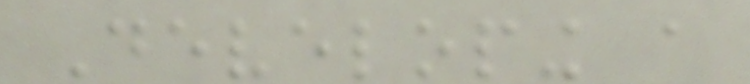Developing a
